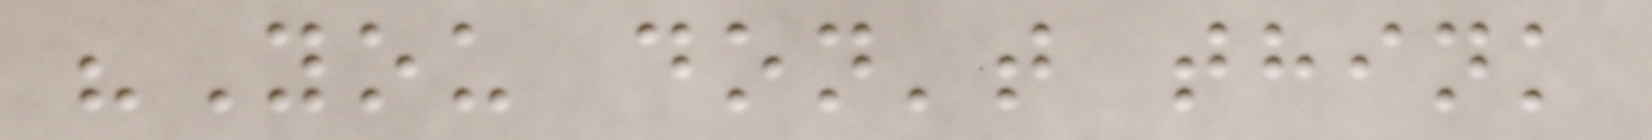"You don't think
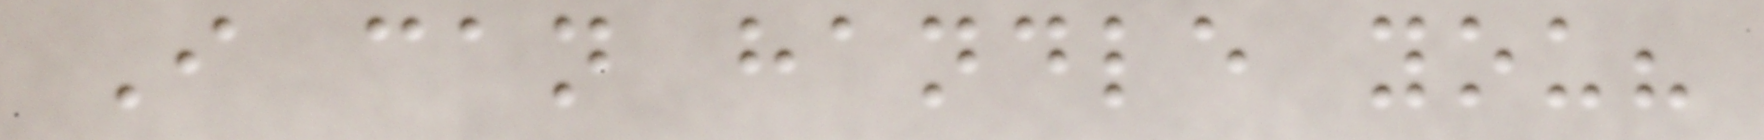I can handle you?
